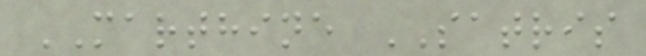MARTHINE SATRIS
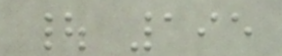| 195
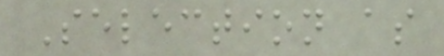Selection as
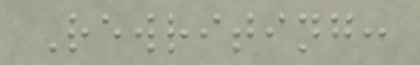Rewriting:
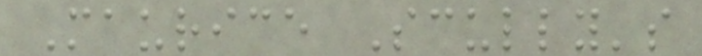Maurice Scully's
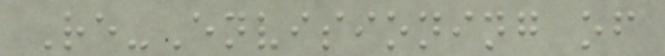Re-Envisioning of
